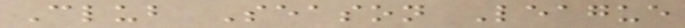Club Season League
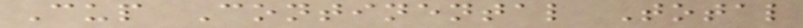Cup Continental Total
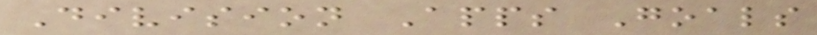Division Apps Goals
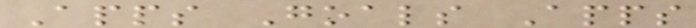Apps Goals Apps
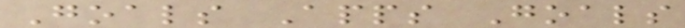Goals Apps Goals
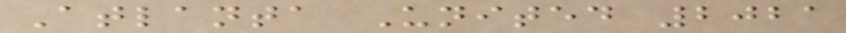Atlanta United 2021
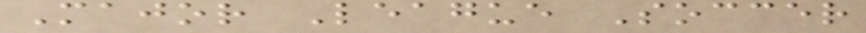Major League Soccer
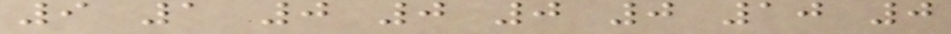9 1 0 0 0 0 10 0
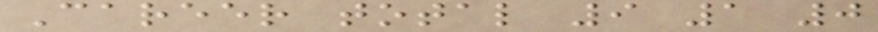Career total 9 1 0
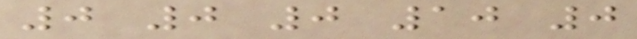0 0 0 10 0
